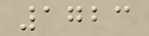1723
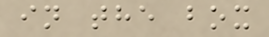in the box
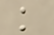k
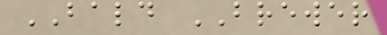BALD BREWER
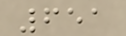651
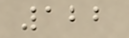122
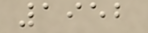1952
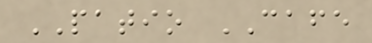PATIO CAFE
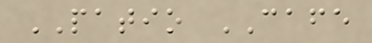PATIO CAFE
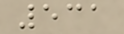531
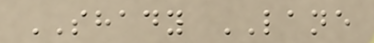SHADY LANE
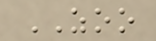ZOO
